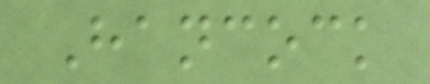Hancock
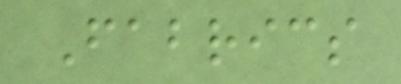Fabrics
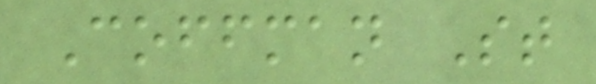Coffman St
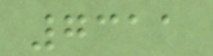7311
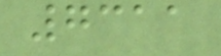7311
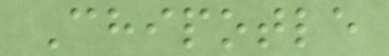Chipotle
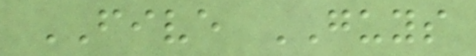FIVE GUYS
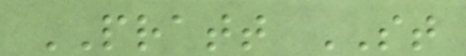PRATT ST
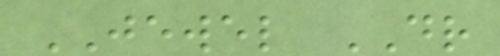JEWEL DR
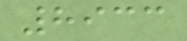8933
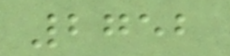2752
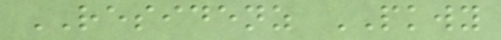RESIDENZ PKWY
